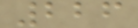226
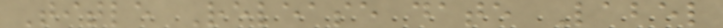Title Release date Label
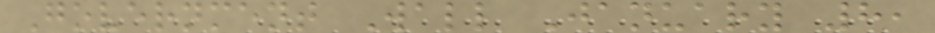Government Wall January 8,
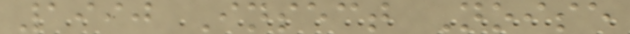1990 Insect Noise
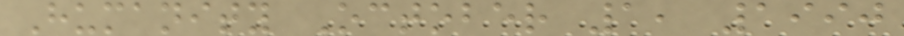Humanity October 1, 1990
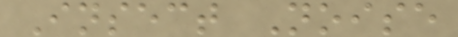Insect Noise
